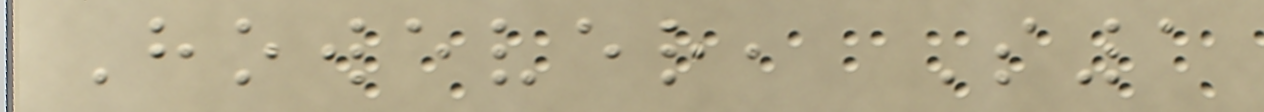However, S1
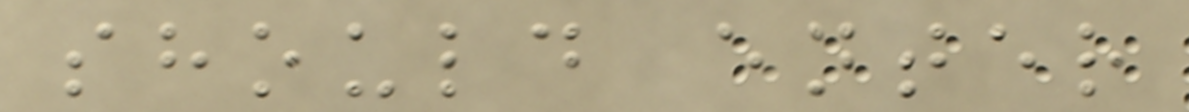should enter
